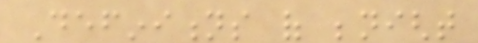Definitions of benight
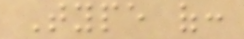Type of:
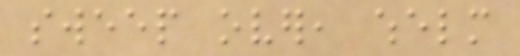sweep over, whelm
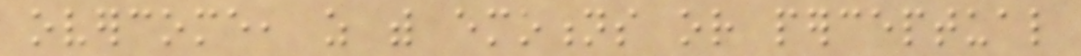overcome, as with emotions or perceptual
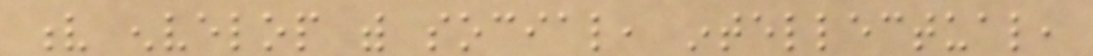v envelop with social, intellectual,
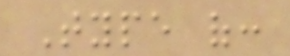Type of:
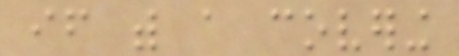if with a covering
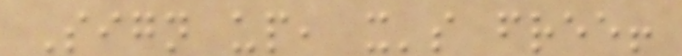Sign up, it's free!
